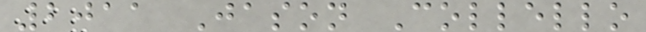2011 Jason Collello
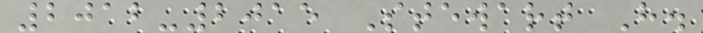2012-2015 Stewart H.
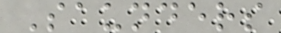Saunders
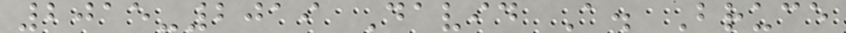2015-2019 David A. Bruce
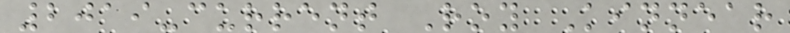2019-current Roy Kinnear
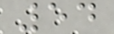54
